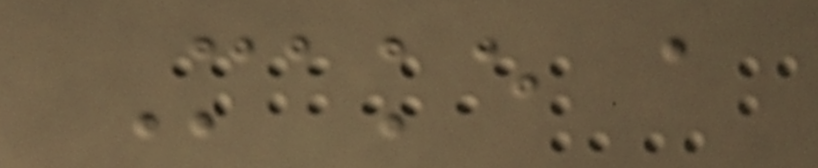Make a
